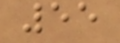55
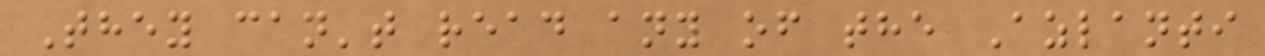They can't read any of the Azlanti
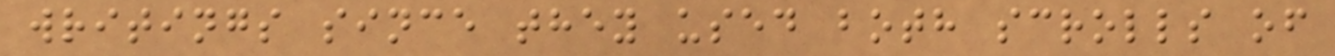writings since they used both scrolls of
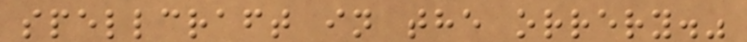spellcraft in the orrery."
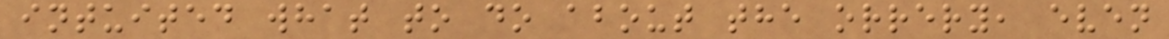intuited what to do about the orrery, even
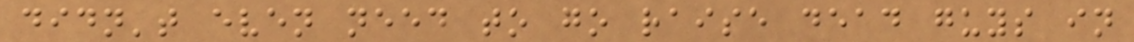didn't even need to go raise dead guys in
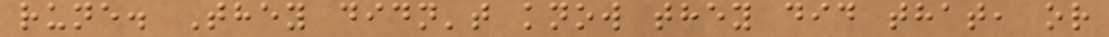rune. They didn't know they did that, or
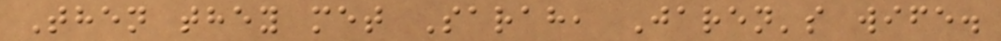Then they met Sarah, Jaren's wife.
